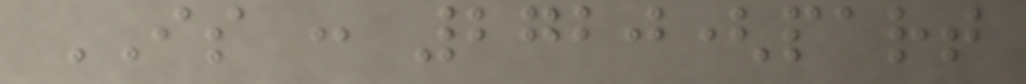IS : 2720(part
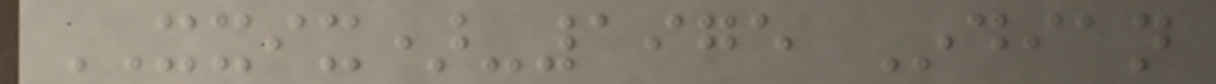XXIX)-1975 Indian
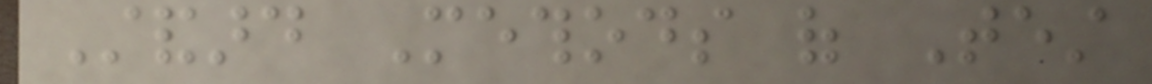Standard Methods of Test
